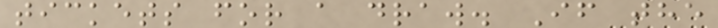tickets for a draw. If the
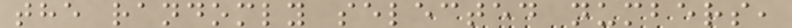the randomly selected numbers,
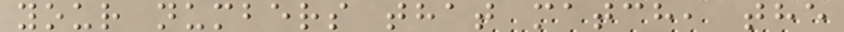your numbers that match, the
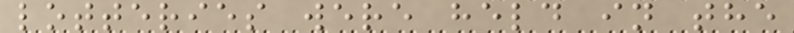lotteries were held in the
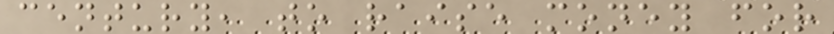century, to raise money for
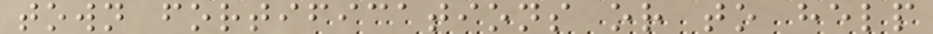town fortifications or to help
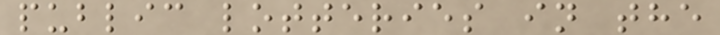public lotteries in the
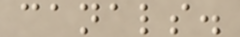canals.
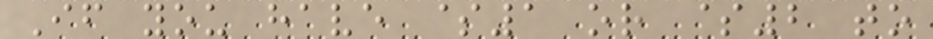If you have $1 or $2 to
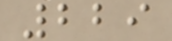229
